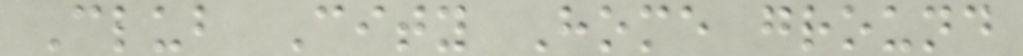Club City Home ground
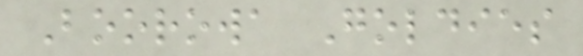Boorowa Goldies
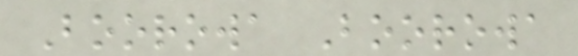Boorowa Boorowa
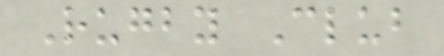Rugby Club
